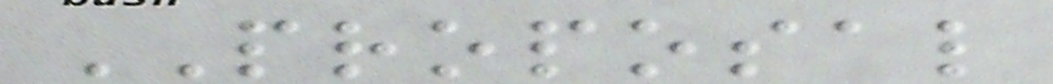PROPOSAL
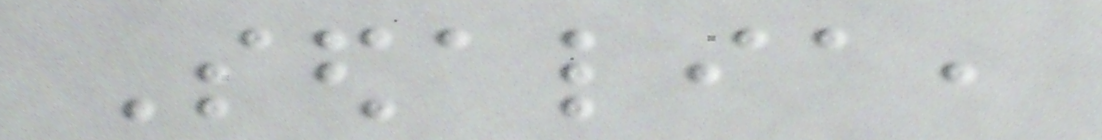Sedalia,
